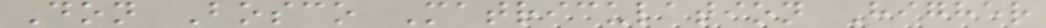Don Bosco Matriculation Higher
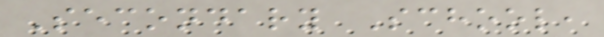Secondary School,
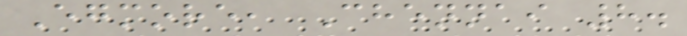Egmore, Chennai 8.
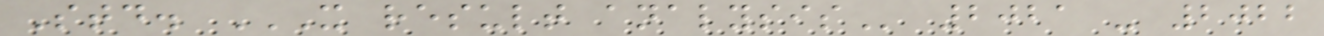Std. X RESULT ANALYSIS 2021 - 2022
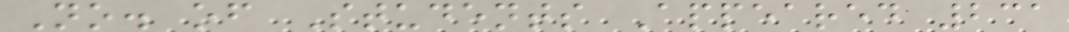No. of Students Appeared 231
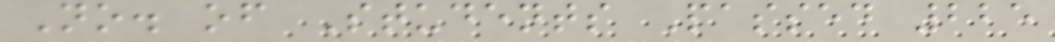No. of Students Passed 225
